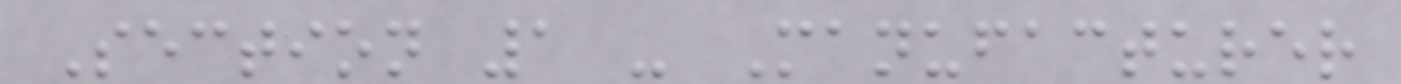Section 1 - Manufacturer
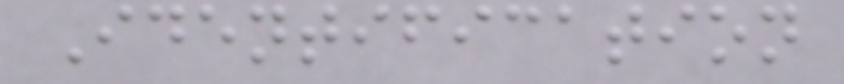Identification
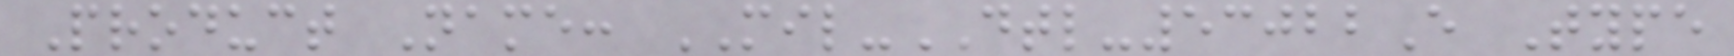Product Name: MIL-DTL-53022E Type
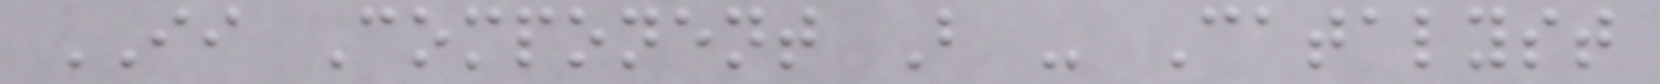II Component B - Catalyst
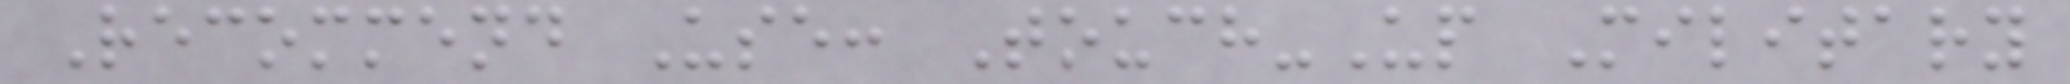Recommend Use: Touch-Up Military
